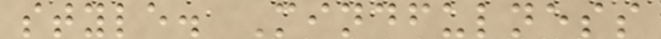style. Mindfulness
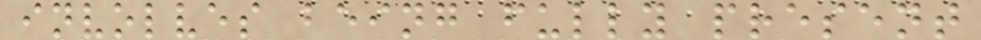involves being fully present
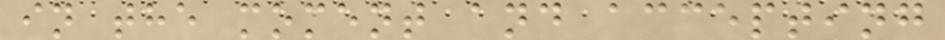in the moment and accepting
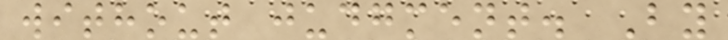without judgment. By
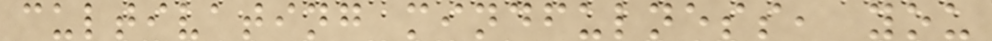cultivating mindfulness, you
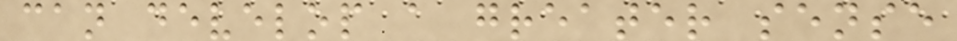can develop a greater sense
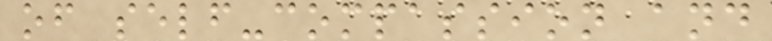of self-compassion and
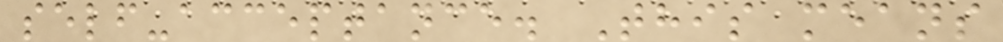self-acceptance. This means
